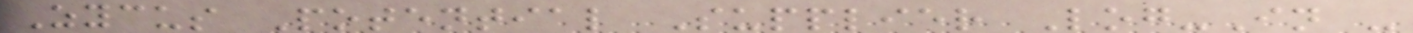Zycus Potential Supplier Log-In -
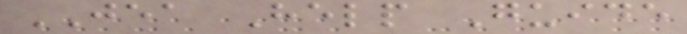JEA Help Guide
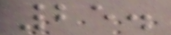25.
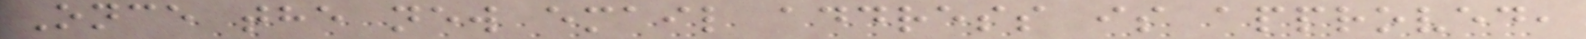Once the new email address is approved,
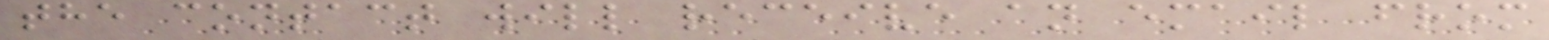the contact will receive an email from
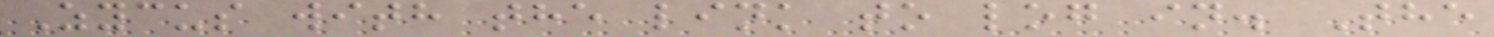Zycus with the link to log in. The
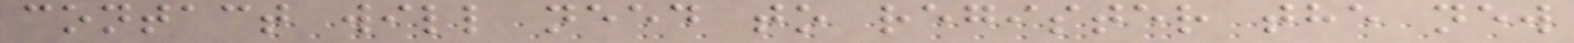contact will need to register the new
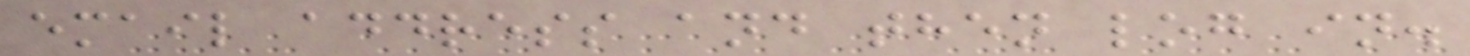email address and then log in.
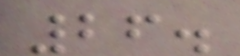26.
